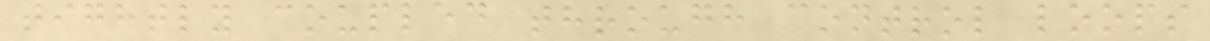tightly coupled through control loops
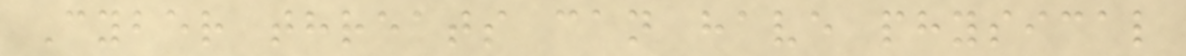Cyber threats can have physical
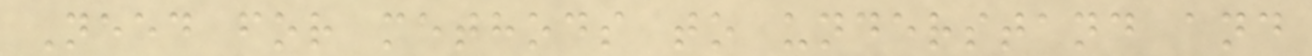Need for methods to understand and
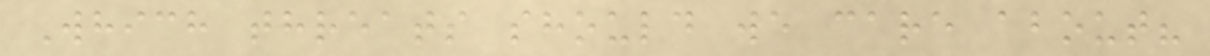Which threats should we care about?
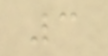3
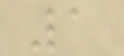1
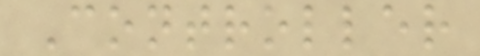Controller
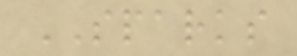SPARKS
